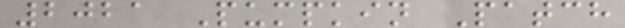2021 Pumpkin Patch
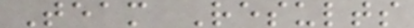Team Results
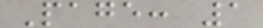Page: 1
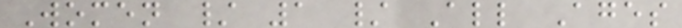Women / 1 / All Ages
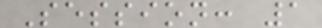Session: 1
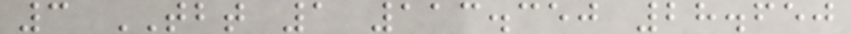3 TBT 1 113.350 28.650
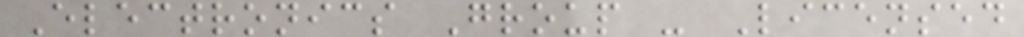Electronics Group - Licensed
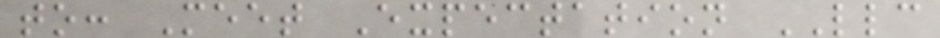to: Meet Expectation LLC
